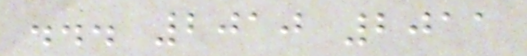... 2010 2011
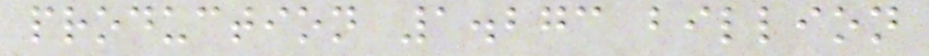production 1.273 billion
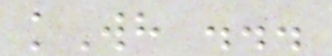kWh ...
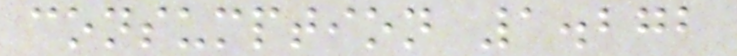consumption 1.272
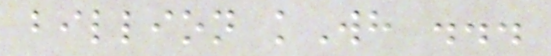billion kWh ...
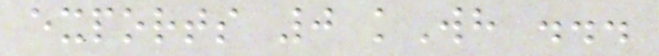exports 0 kWh ...
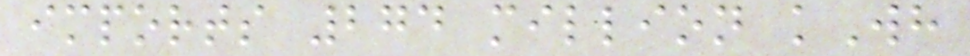imports 274 million kWh
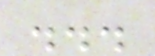...
